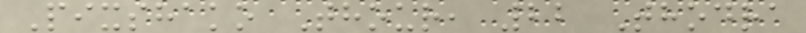Pixshako Thour, 22 Thodra
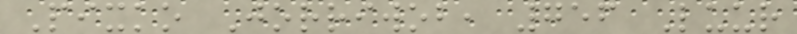Pixko Jorriwob, 756 Luur
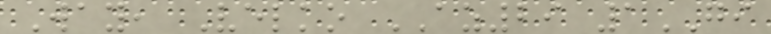Way, Velko AZ29 1GI
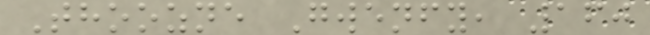Thoozne Gwenfy, 160
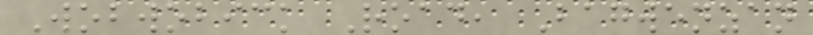Wobwobick Road, Bagwenzan
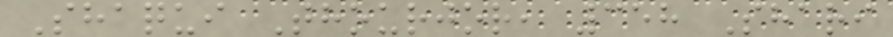Shaqui Thourjor, 358 Shari
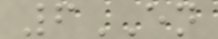6EN
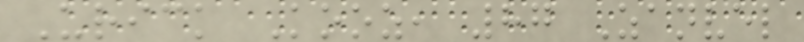Urick Kooz, 87 Zanvel
